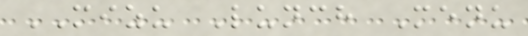MIZU Lunch Menu
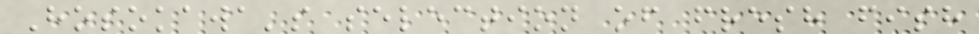Hosokawa's selection of fresh fish
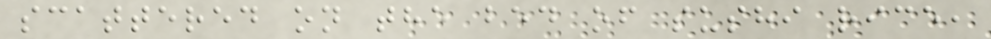scattered on the bed of sushi rice,
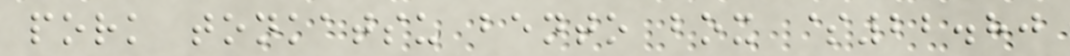pork tonkatsu bento box $22.80
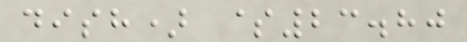dish) $23.80
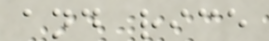and rice
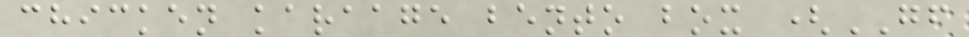chicken karaage bento box (GF
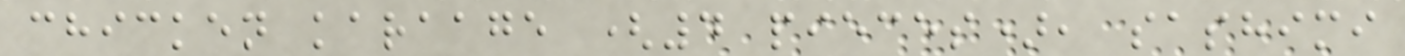chicken karaage (4 pieces), sashimi
